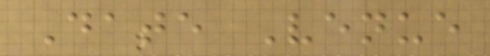Date Venue
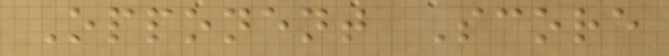Opponent Score
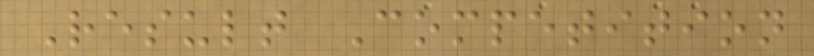Result Competition
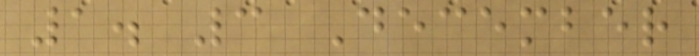1. 3 December
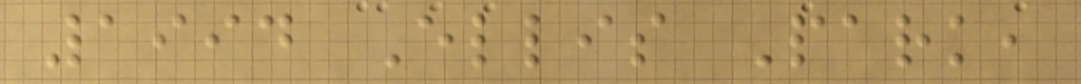1994 Ellis Park,
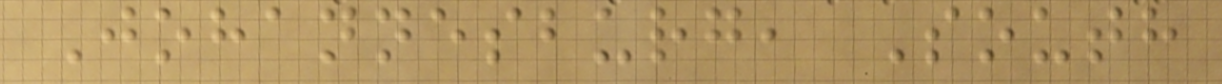Johannesburg, South
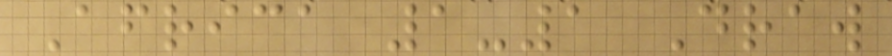Africa 1-1 Draw
